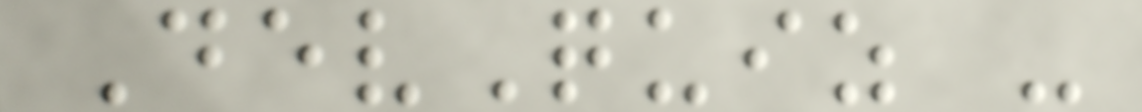DevQuiz -
